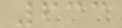633
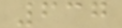637
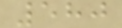580
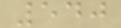540
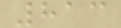813
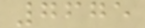7675
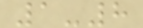1-8
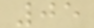05
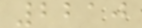2210
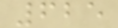625
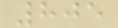805
